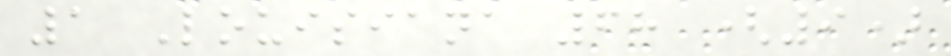1 Louisiana 68 (9)
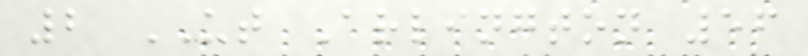2 UT Arlington 56
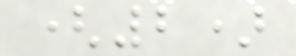(2)
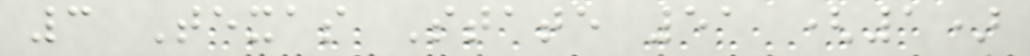3 Texas State 51 (1)
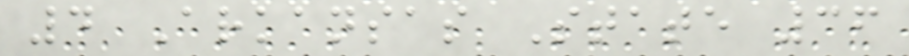4 Arkansas State 36
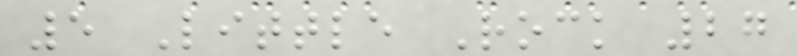5 Little Rock 27
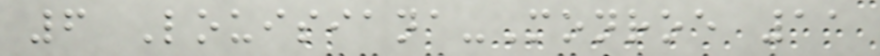6 Louisiana-Monroe 11
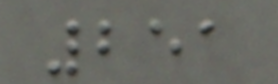251
